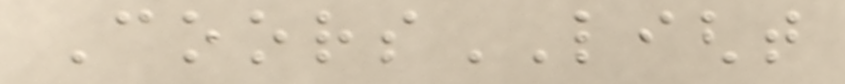CoorsLIGHT
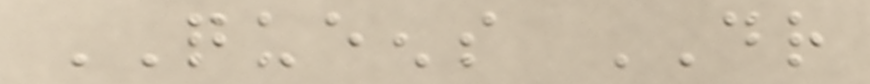QUEENS DR
